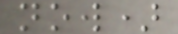now)
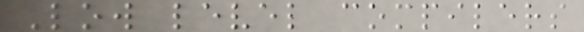Low level compilers
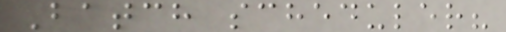Batch scheduler?
